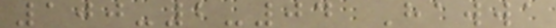100-2-04 Hawwa
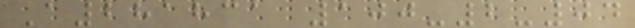A281831 100-2-04
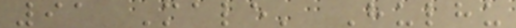91 Male' Hulhu
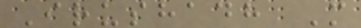Irushadh M
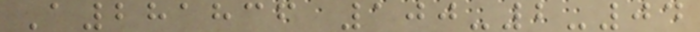A281836 100-2-04
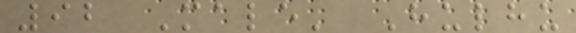92 Male' Hulhu
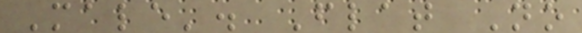Male'. Flat No
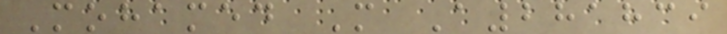Mohamed M A281839
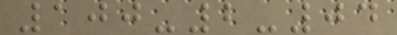100-2-04
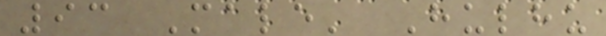93 Male' Hulhu
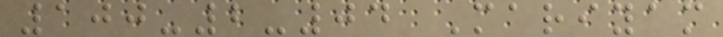100-2-04 Mariyam
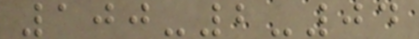100-2-04
